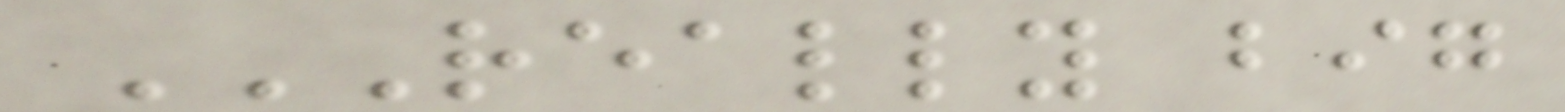REALLY BIG
